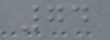74
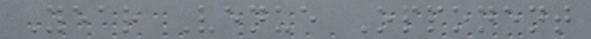Year Venue Opponent
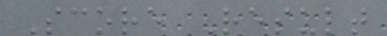Score Result
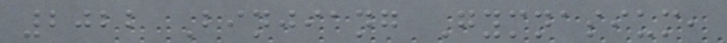2022 Binjiang Gymnasium,
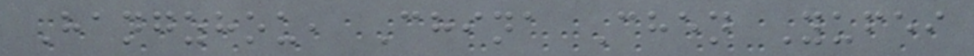Hangzhou, China Chen Yufei
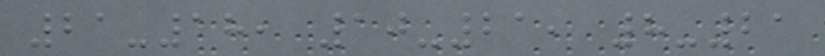21-18, 10-21, 8-21
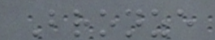Bronze
